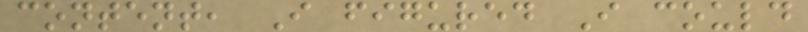content, I figured I could
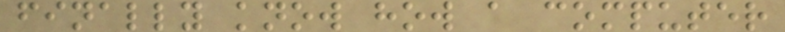finally know how a computer
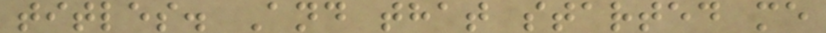titles. And that started me
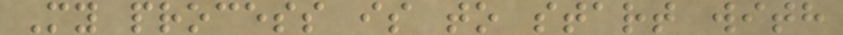My process is to start with
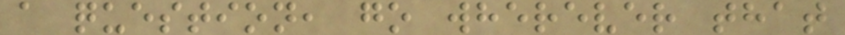a question, go wherever that
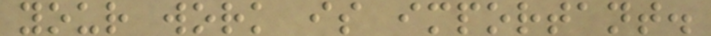your work is important.
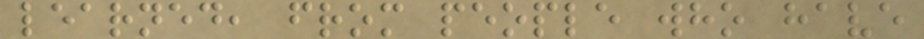learned, from people who have
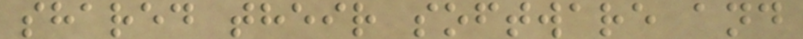shared their software and
